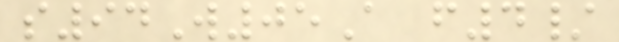s94W05A f4/
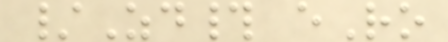/Zd# eRo
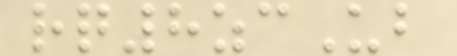rq8zcUb
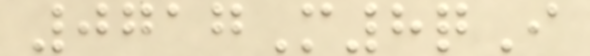0717M8qI
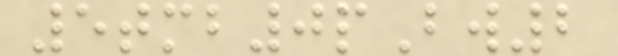5tmb0pBw2
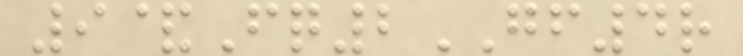9&Fq2GF4r
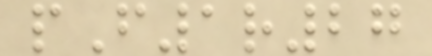pF1r27
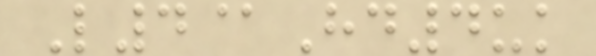L4@Hd4uk
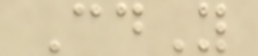CdY
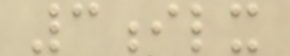3ilx
